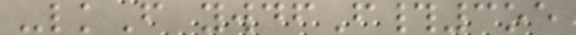-lkF ywdfF#3oe
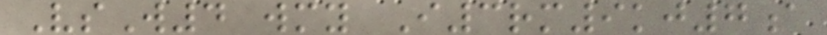VsW4 wmy I3rm9kj7a
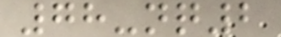78-nq2
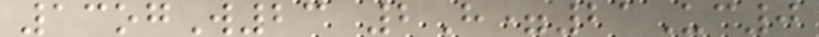13ogW23 2H=21Uc0
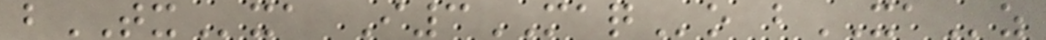bTXxa I3MAQo bXAz
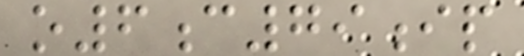o6c79ip
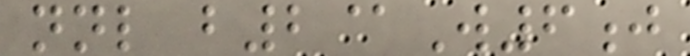nnl b2@W6j
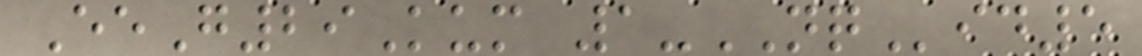EeG29Kum 1-NQid5
